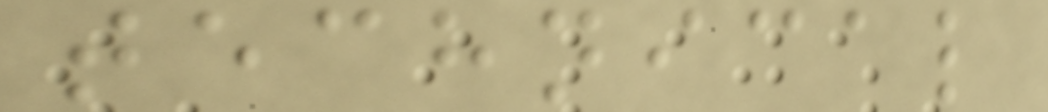technical
